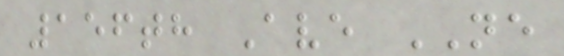156th Ave NE
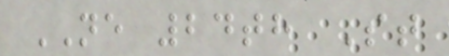NE 24th St
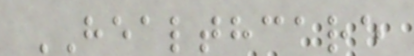HEALTHCARE
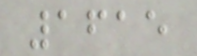1615
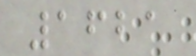1621
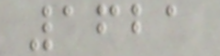1621
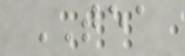TEA
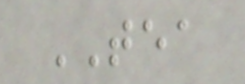TEA
